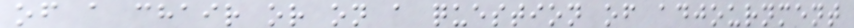of a chair or on a question of adjournment
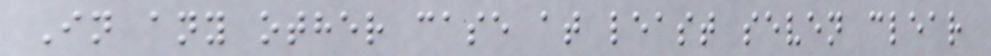In any other case at least seven clear
